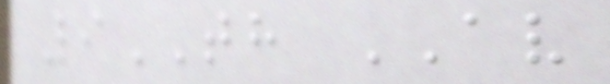9TH AV
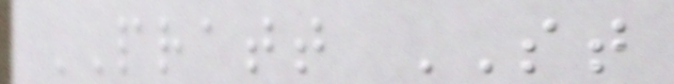PRATT ST
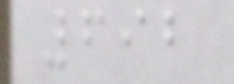692
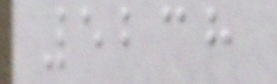5238
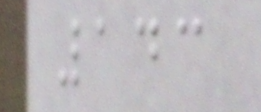143
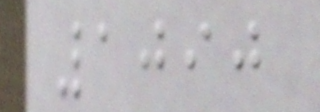1090
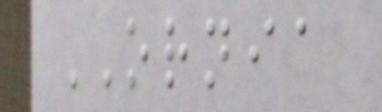ORNIA
